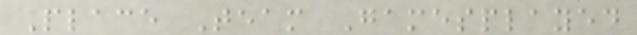Place Team Gamesplayed
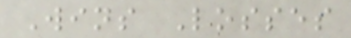Wins Losses
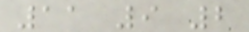11 9 2
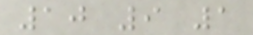10 9 1
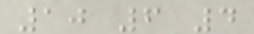10 6 4
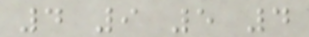4 9 5 4
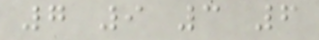7 9 3 6
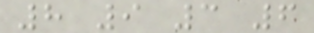8 9 3 6
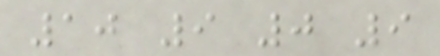10 9 0 9
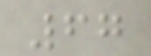67
